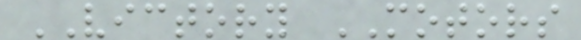VICTORY MOTORS
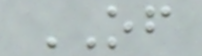OF
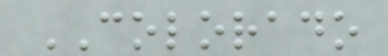COLORADO
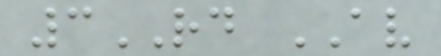3RD AV
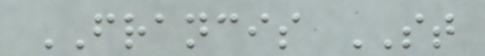FRANCIS ST
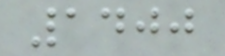1400
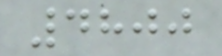4800
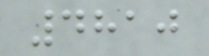4810
